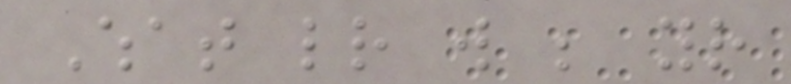What letter will be your
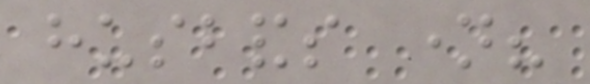husbands name?
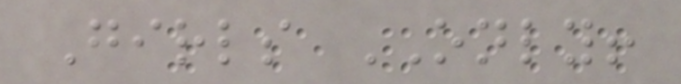Girls ONLY!
